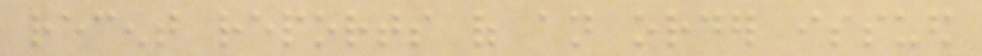recent reports of an order issued
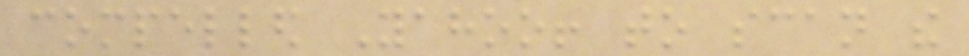compelled Yahoo! to scan the
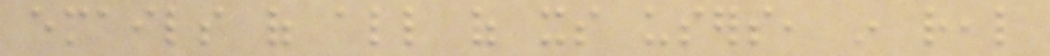emails of all of its users, in real
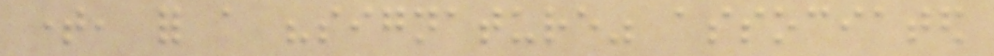time, for a "signature" associated
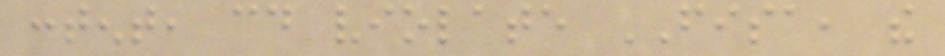content, could violate FISA, the
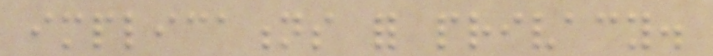implications for privacy.
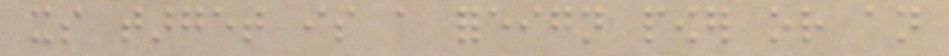its target is a foreign power or an
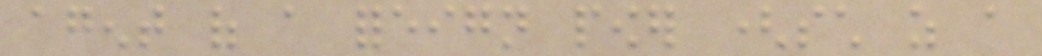agent of a foreign power (such as a
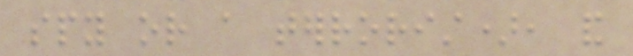spy or a terrorist), and
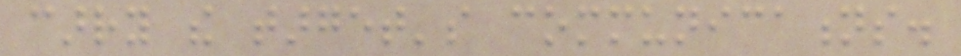carry the target's communications.
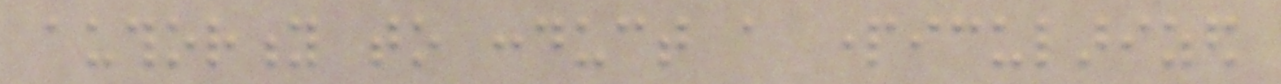authority to conduct a particularized
